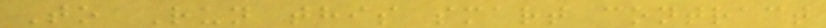To Run this smart contract
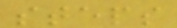steps
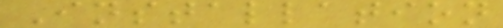Installation
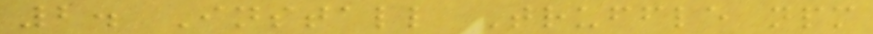2. Install Truffle npm
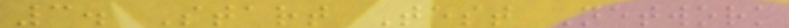3. Start Test Network
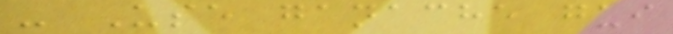- Use ganache gui
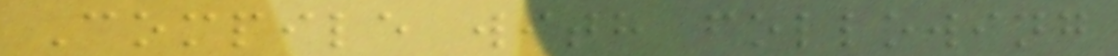Compile with following
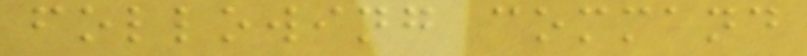following command
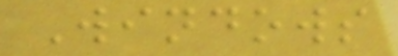Windows
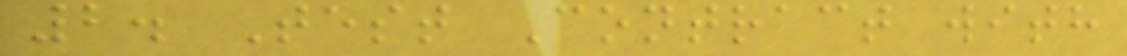2. Test Contract with
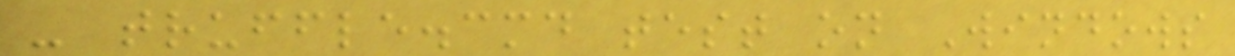- truffle.cmd test on Windows
